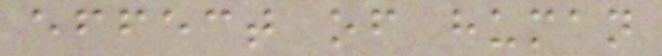effect of human
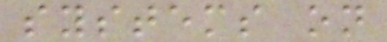systems on
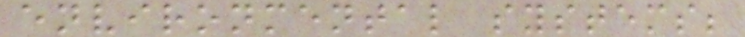environmental systems;
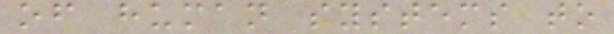of human systems to
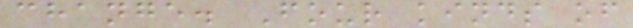change. Four kinds of
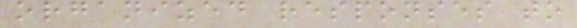organized responses to
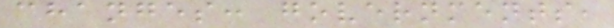changes: governments,
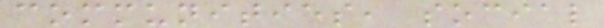communities, social
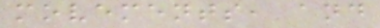movements, and
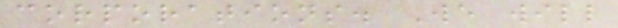corporations. We will
